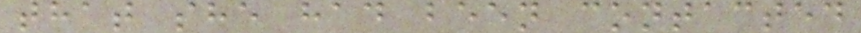that she had been contacted
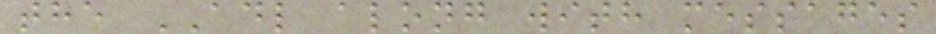the ADL along with messages
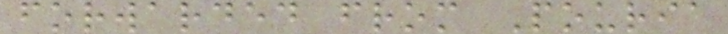forwarded from Pouria
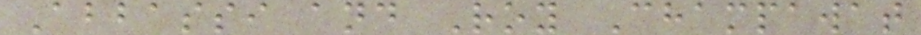Abbassi and Roy Champawat
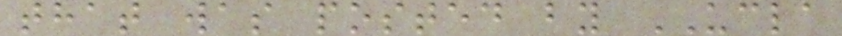that was posted by UCLA
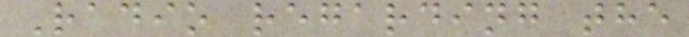Radio regarding the
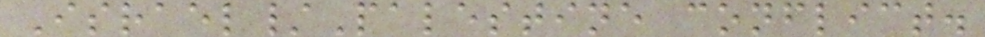Israel/Palestine conflict.
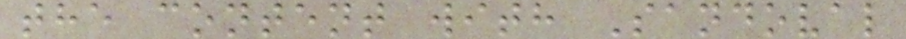the content with Sandoval
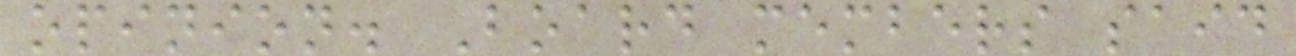opinion. Board members said
